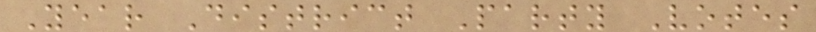Year District Party Votes
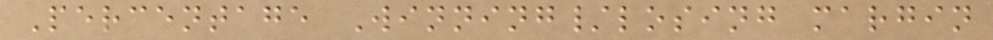Percentage Winning/losing margin
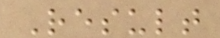Result
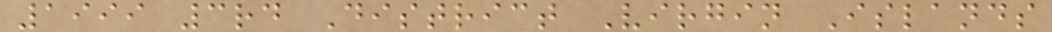1999 3rd District Virgin Islands
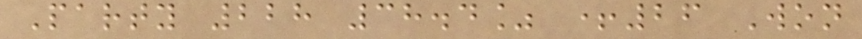Party 228 38.4% +26 Won
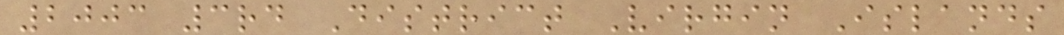2003 3rd District Virgin Islands
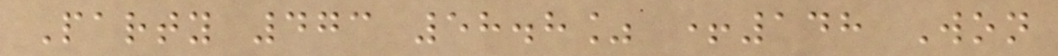Party 473 58.8% +148 Won
